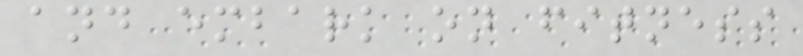and embark on fitness
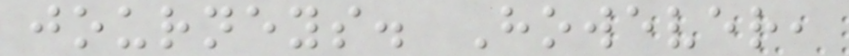journeys. However,
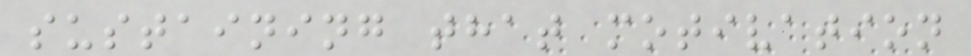sustaining that motivation
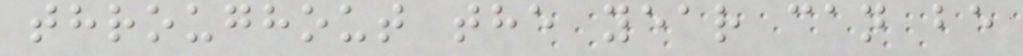throughout the year can be
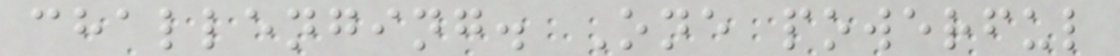challenging. One powerful
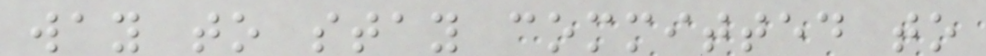way to stay committed to
